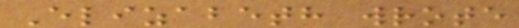Elizabeth wrote
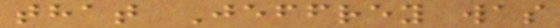that Jeffrey was
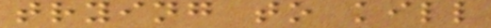trying to kill
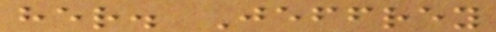her. Jeffrey
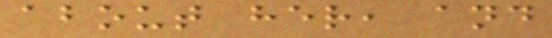about her, and
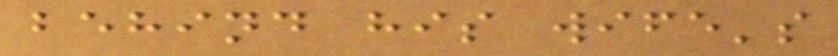behind his wife's
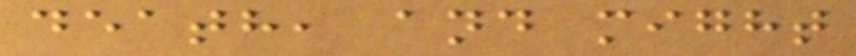death, and might
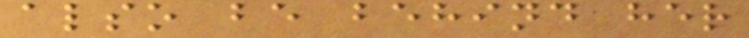also be behind her
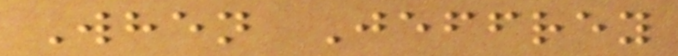When Jeffrey
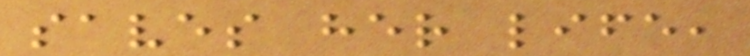saves her life,
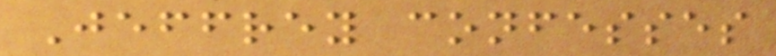Jeffrey confesses
